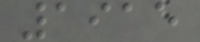1915
